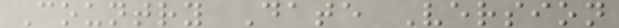Country Date Version
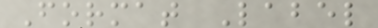Format Label
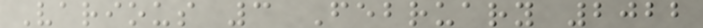Various 3 February 2022
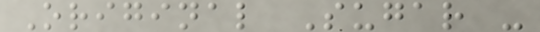Original Sugar -
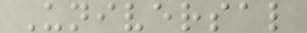Universal
